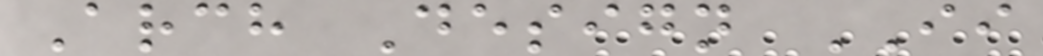Arch Design II
